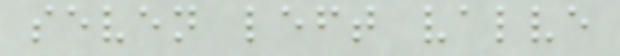seven left valve
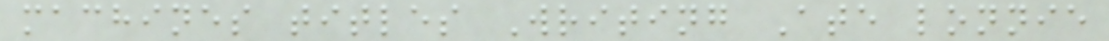machines titles Writing Ate lonnie
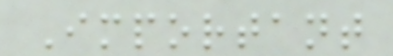Important
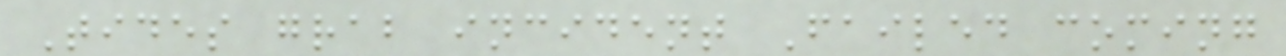Tides grab incident Failed coming
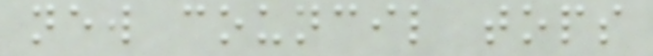new council tops
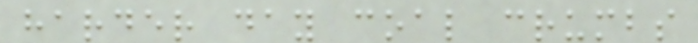harder day coal crumbs
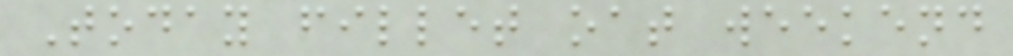Today fillet oat weekend
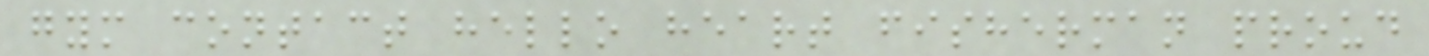gym contact hello heart fisherman proud
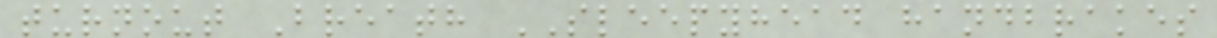turnout Breath SLEEPYHEAD handbrakes
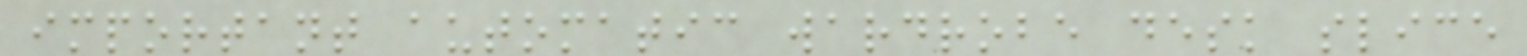important automatic wardrobe desk slice
